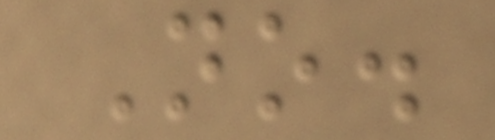No.
